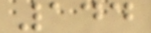144
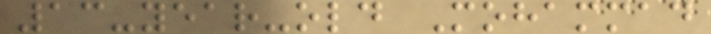13-year-old Mohammad
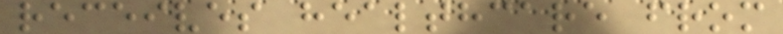receives healthcare from
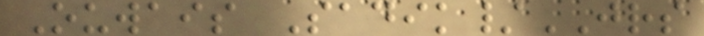Ouwais Sadik/JRS
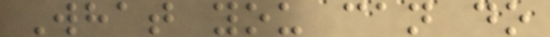What you can do
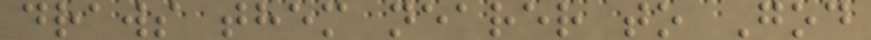draws them nearer to God
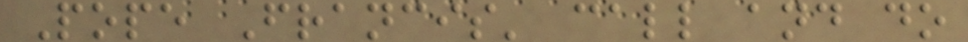Pope Francis' call and do
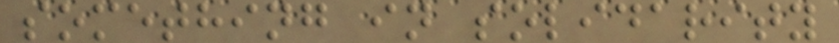something in solidarity
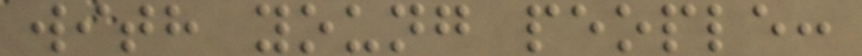with young people:
